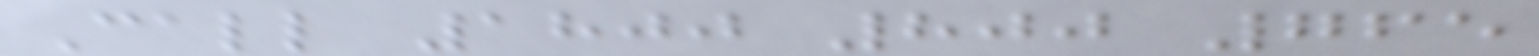Call 1800 800 765
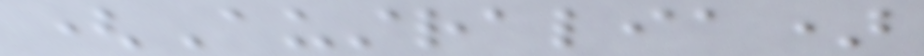(Australia)
